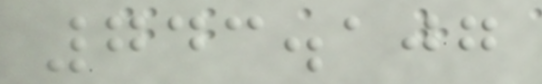743.107
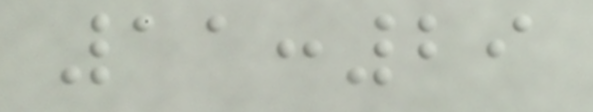11:29
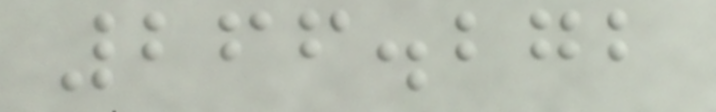266.272
